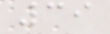39
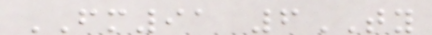FM91 6TY
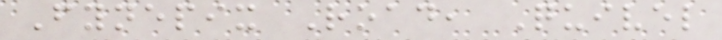Fynepix Road, Quivel
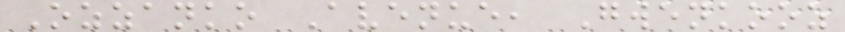Ozzanko Avenue, Gwenkooz
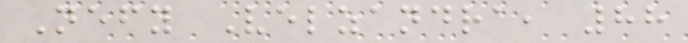Nefy Velzandra, 88
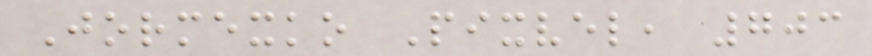Jormexko Pixvel, 703
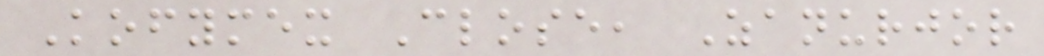Kofymex Close, Zanurjor
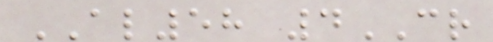AL58 4CR
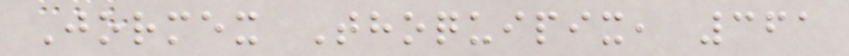Jormex Thoquipix, 361
